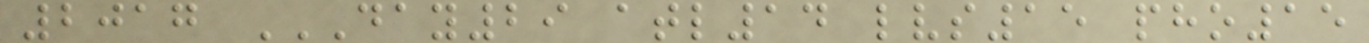2017 DAY29 ATL14 LVS15 PHO15
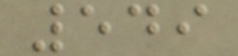549
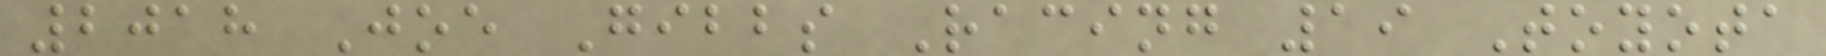2018 Joe Gibbs Racing 19 Toyota
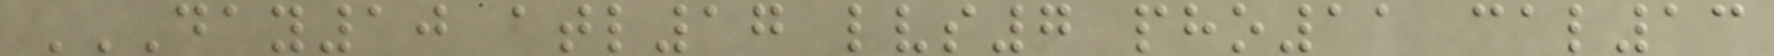DAY10 ATL17 LVS7 PHO11 CAL13
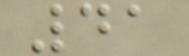41
